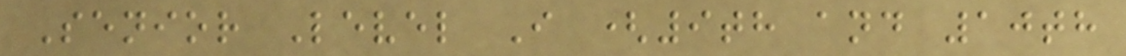Senior Level I (9th and 10th
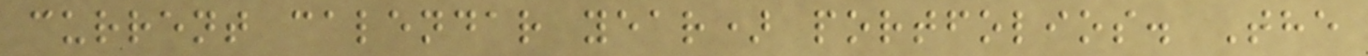current calendar year) portfolios. The
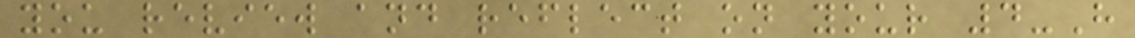you review and reflect on your 4-H
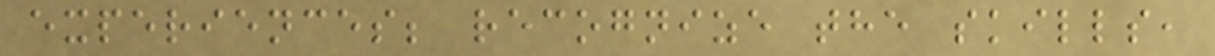experiences; recognize the skills,
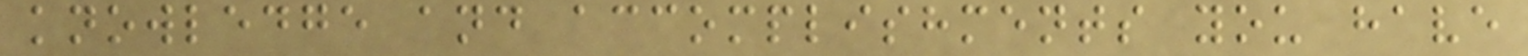knowledge and accomplishments you have
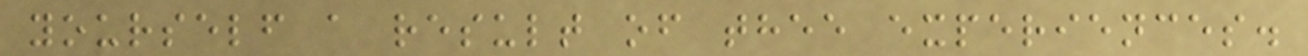yourself a result of thee experiences.
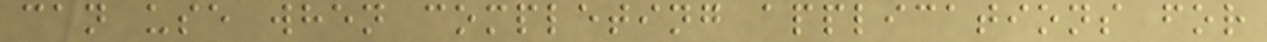can use when completing applications for
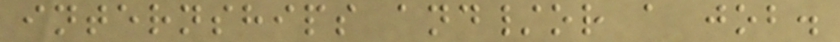internships and/or a job.
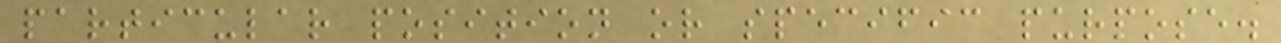particular position or specific purpose.
